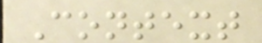Context
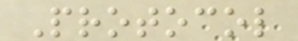Protocol
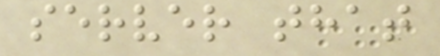server that
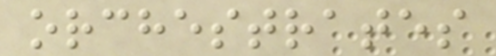orchestrates
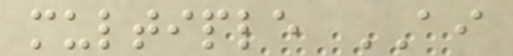multiple AI
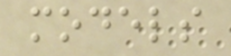models
